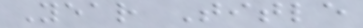Year Title
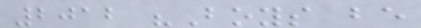2012 "Boys be
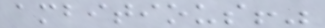ambitious!"
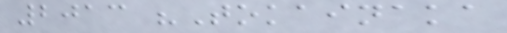2013 "Tokainaka
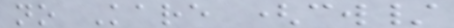no Kare (cw/
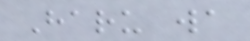Haru wa
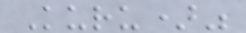Kuru)"
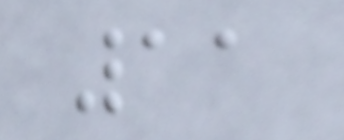11
